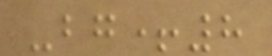-bg+8
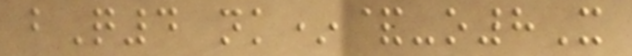bQ4 nk*&-o8X
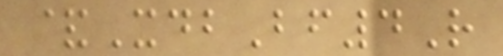&XdbBf4R
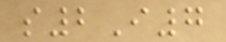s2I7
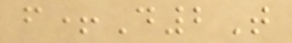f+D2T
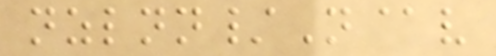nzlnn/N@v
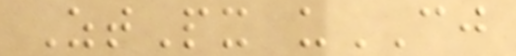ZtPx uCJ
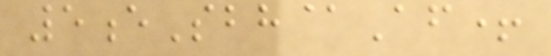5eSbh@Af+
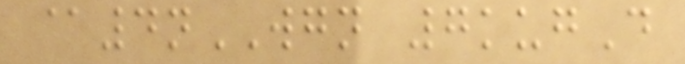@4nWGN 7kugD
